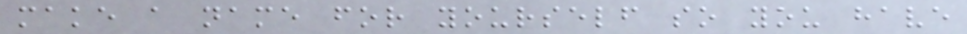make a name for yourself so you have
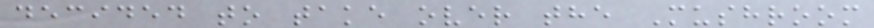decided to take over the Mushroom
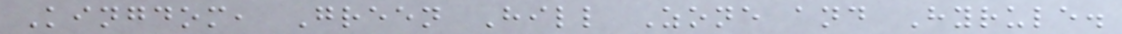Kingdom, Green Hill Zone and Hyrule.
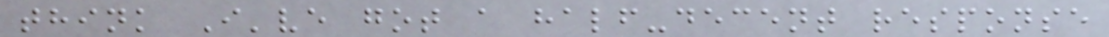think I've got a half-decent response
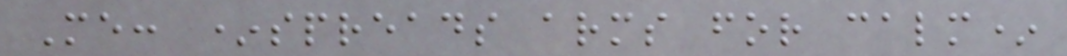Me: *spreads arms for calm*
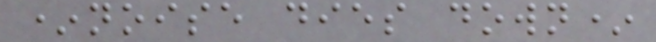*noise dies down*
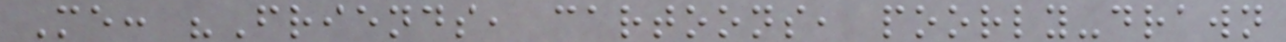Me: "Friends, cartoons, poorly-drawn
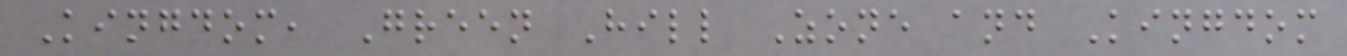Kingdom, Green Hill Zone and Kingdom
